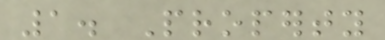1. Property
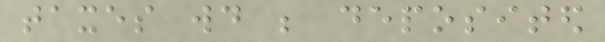taxes would be deposited
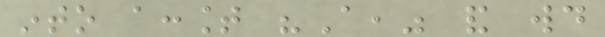into account "A," and would
